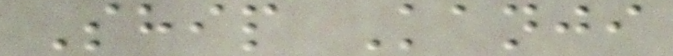Ship Kanji
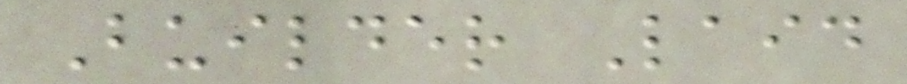Builder Laid
